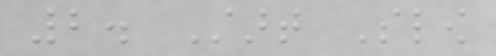2. Start Slow
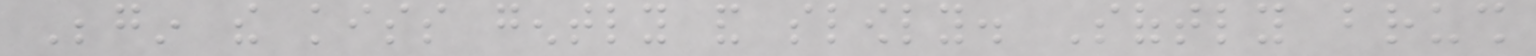Begin the kiss gently and slowly. Softly brush
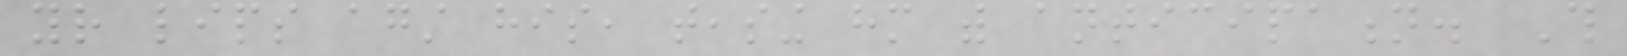your lips against his, teasing him with anticipation. This
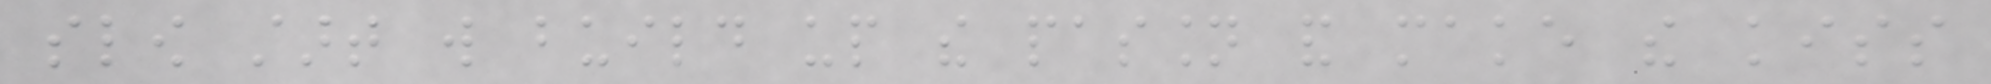slow start will build up the passion and make the kiss
